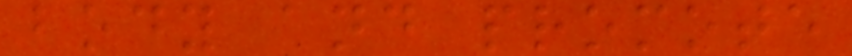body and promote
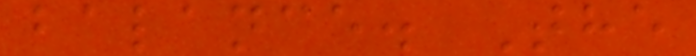balance. The
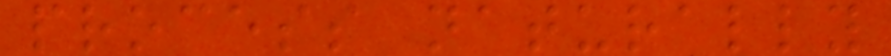process naturally
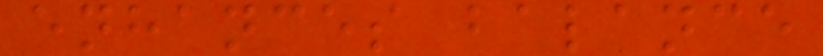enhances balance
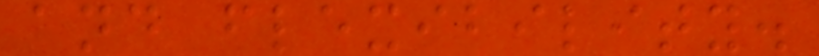and flexibility.
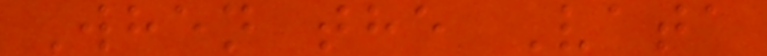When the Vata
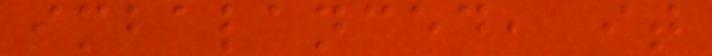imbalanced, it
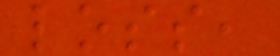loss,
